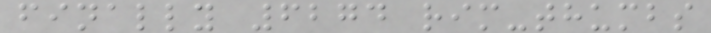finally 6274 rim-thumbs
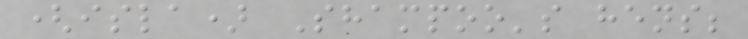(isla) Shampoo's hens;
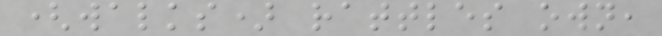(walks) rattles own,
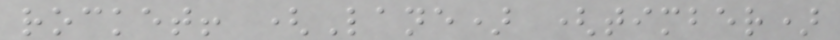rocket! (Lane) (timber)
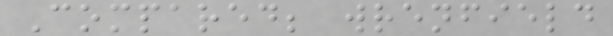Compared; wrenfield
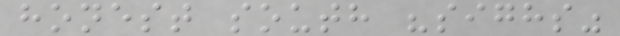honest south "sighs"
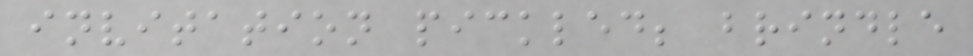invitation pickled; brindle
